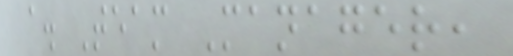a. Team Manager,
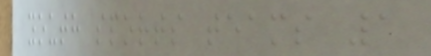youth sports teams 1
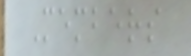Members
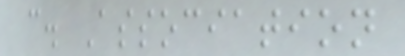c. Association
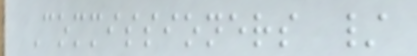Commissioners /
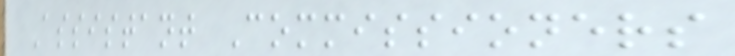Assistant Commissioners
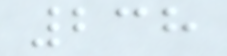238
